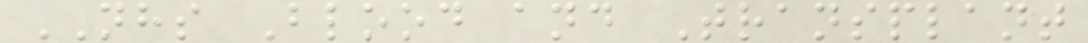NHS Blood and Transplant
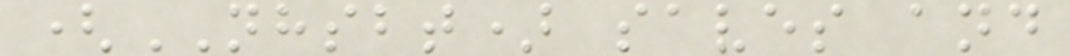(NHSBT) saves and
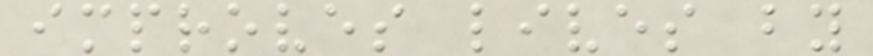improves lives by
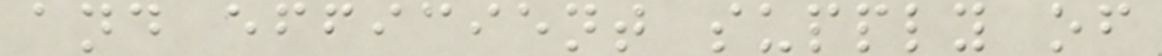and efficient supply of
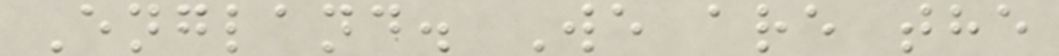England. We are the
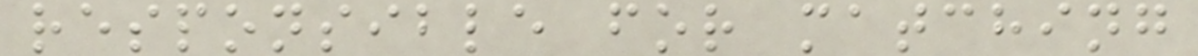responsible for matching
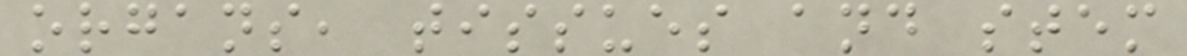organs, tissues and stem
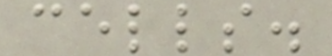cells.
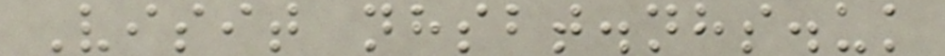Visit nhsbt.nhs.uk
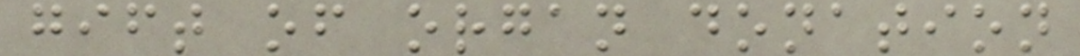gift of organ donation
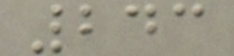243
